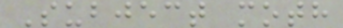Subject moth
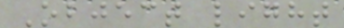Object light
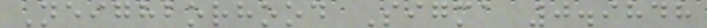Neighborhood Sigma 0.9848
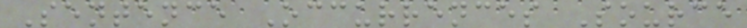Sentence Occurrences Source
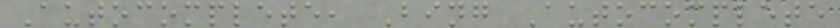Autocomplete, Bing Autocomplete
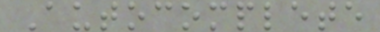Autocomplete
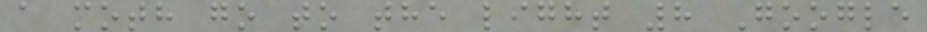a moth go to the light 8 Google
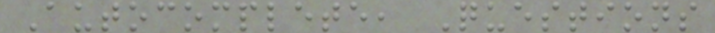Autocomplete, Questions
